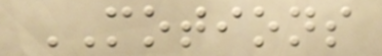MOTIONS
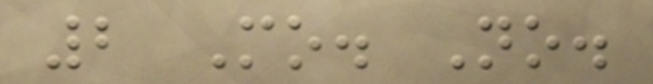2 Mo. No.
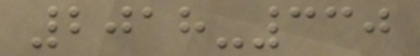2018-330
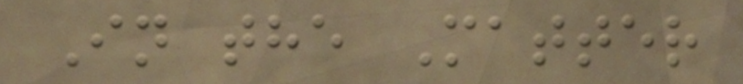In the Matter
